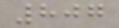807
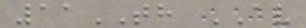11TH AV
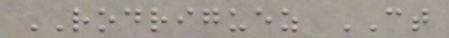RODRIGUEZ CT
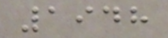1948
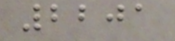2201
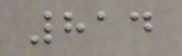814
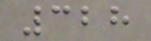328
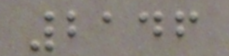2146
